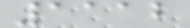1112
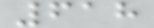618
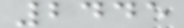2445
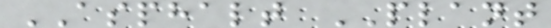ASPHALT PLANT
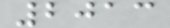2013
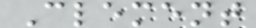Clement
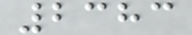2383
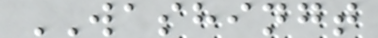WASHINGT
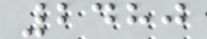2480
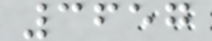3657
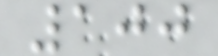100
